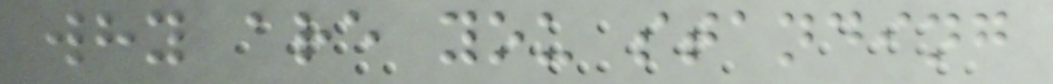why are you standing
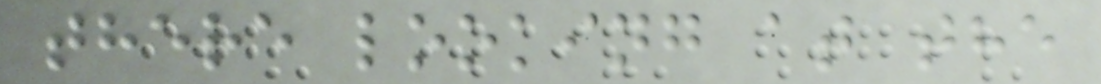there looking at the
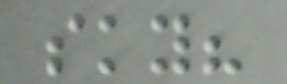sky?
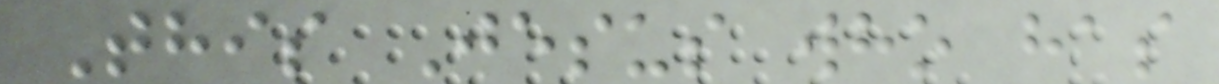This Jesus who has
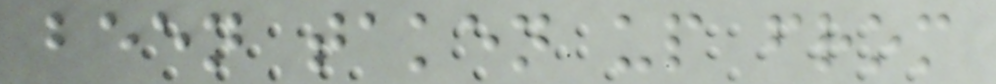been taken up from
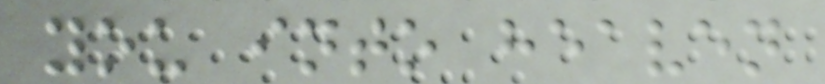you into heaven
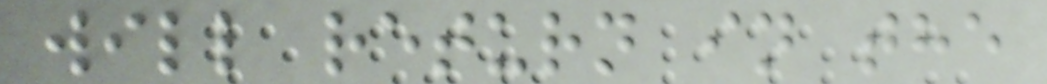will return in the
